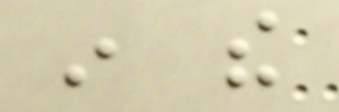in the
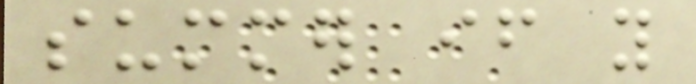summer if you
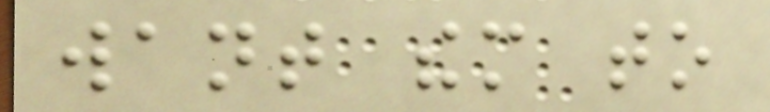want them to
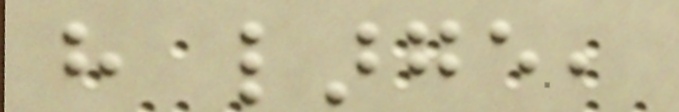have large,
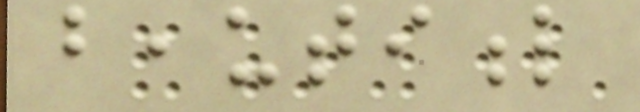beautiful
